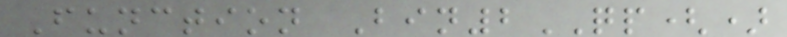Function Bin2QP()
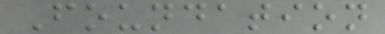Foundation
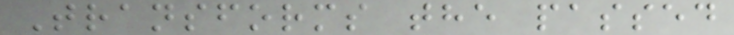Transforms the passed
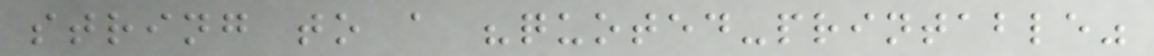string to a "quoted-printable"
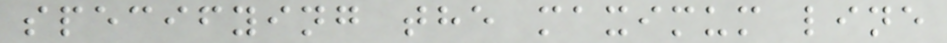specifying the maximum line
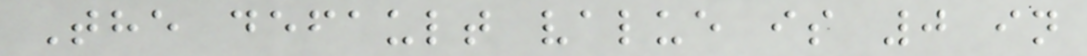The default value is 0 in
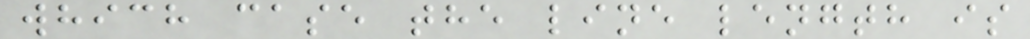which case the line length is
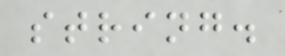string.
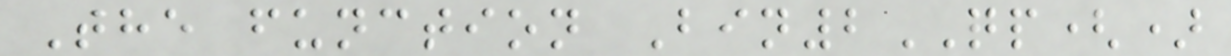The function Bin2QP()
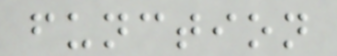function
